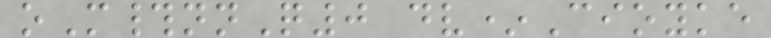oM#nnQ0 dv*Cioyke
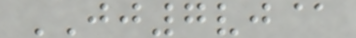JJ7vj@
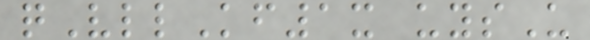qVllKf1x uysU
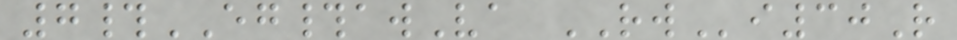7#EG#awVa RWi30R
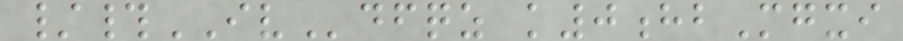/#IVdfqz k0hbMgxi
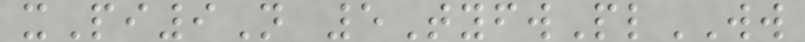xPi9N 5TyfwPlWW
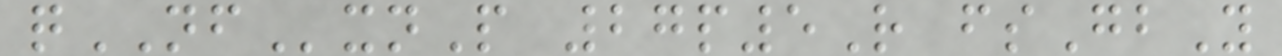qNFxnP 27p5R fsGbY
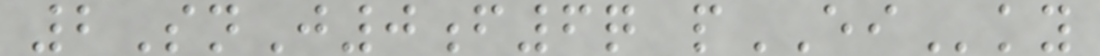2SnJ0f6q pEIky
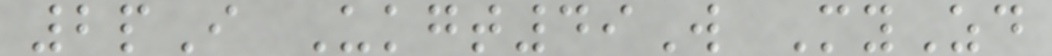2pI Ukgt49W MyZd
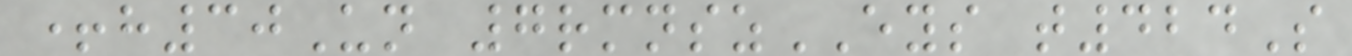+h30Un 7rmnszEYS t424S
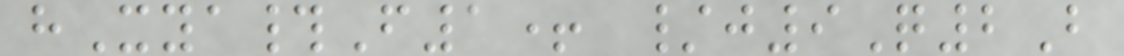hXya#F1+ /j9Q2B
